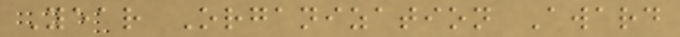Year Organization Award
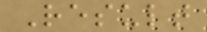Result
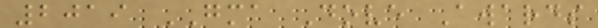2019 GMA Dove Awards
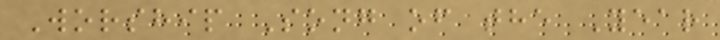Worship Song of the Year
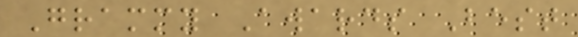Grammy Awards Best
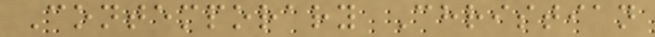Contemporary Christian
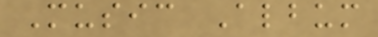Music Album
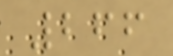266
